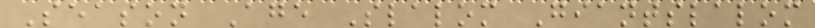Season Age Slalom Giantslalom
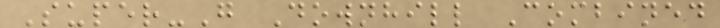Super-G Downhill Combined
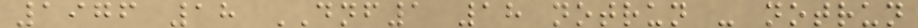1976 18 DNF1 18 notrun - notrun
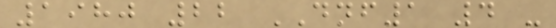1980 22 DNF1 4 -
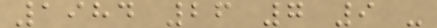1984 26 7 9 -
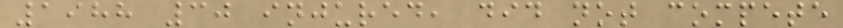1988 30 injured, did not compete
